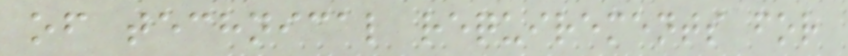of technical requirements for
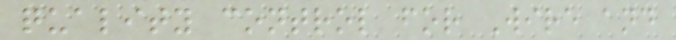quality control for Wire and
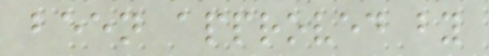been approved by
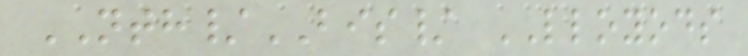NTH/BIS/ LLOYODS
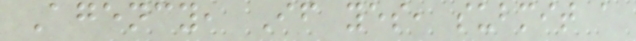Agency, If yes, submit a
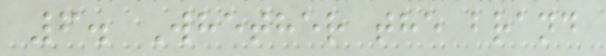6. Whether the brand
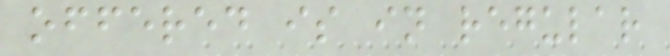offered is in regular
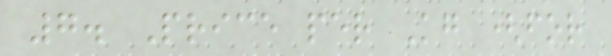7. Price per Kg (for
